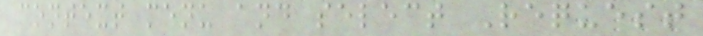context menu and select Request
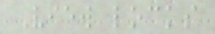View locks
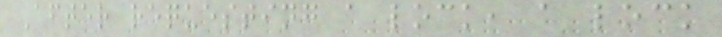After requesting a lock, a lock
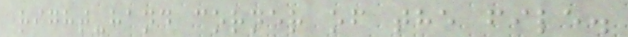right-hand corner of the file.
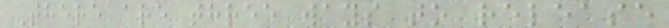There are three ways to release
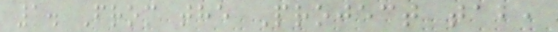1. From the Project tab,
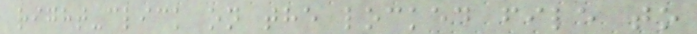right-click on the locked file to
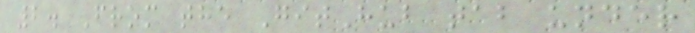2. From the GitHub tab under
